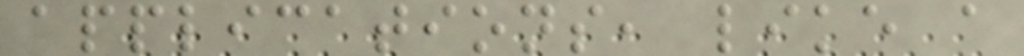applications, like a
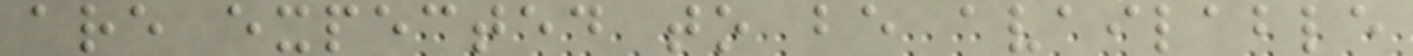are expected to be available
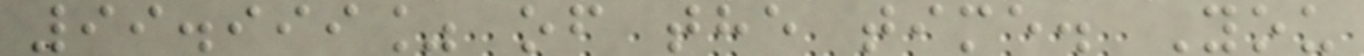99.999% of the time. You
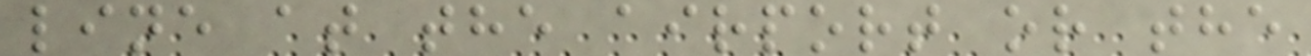line at the airport or the
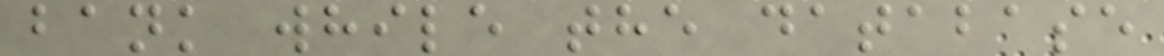bank while the database
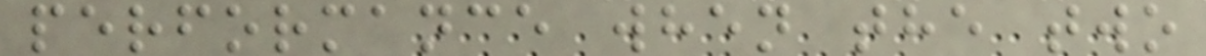performance when the two
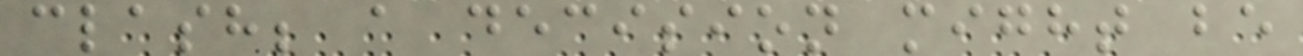clash; a decision might be
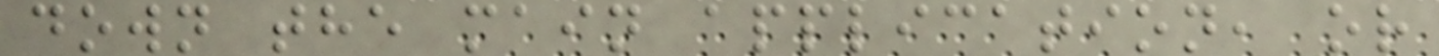down the main application, or
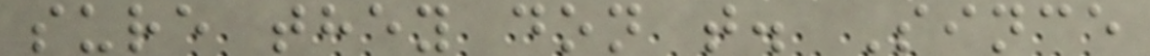sure they don t. Since
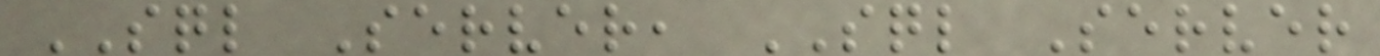SQL Server, SQL Server
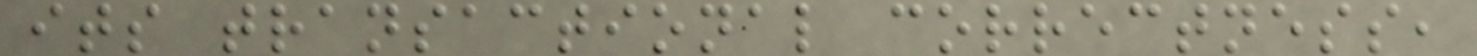its transactional correctness,
